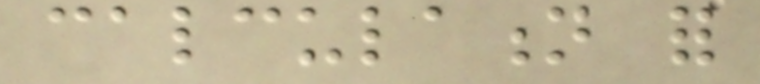calculation for
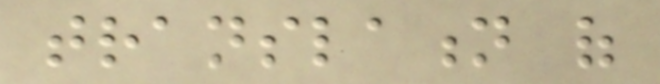translation of
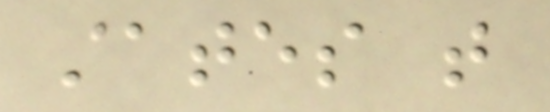states that
